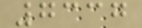7337
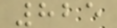825
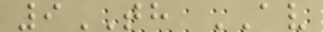9TH AV
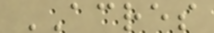ACRES
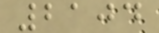2104
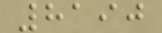8190
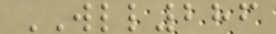WLL286
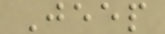Jeep
